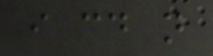i could not
